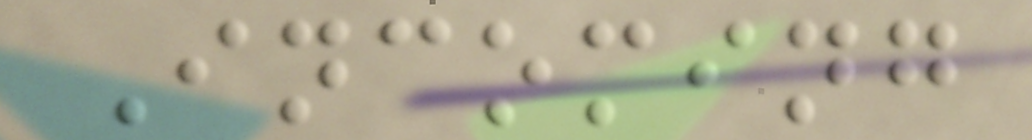Incoming
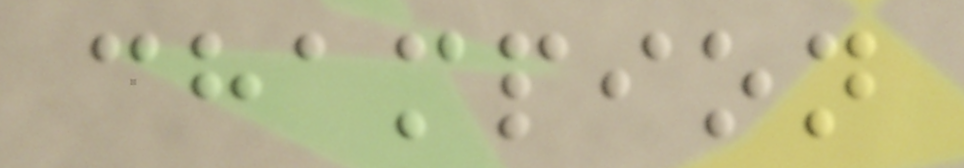champion
